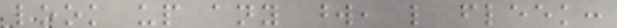look up any word, like fleek:
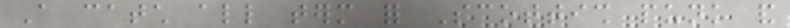A catch all term for Scottish punk and
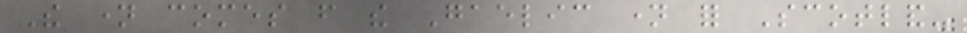The name comes from the Gaelic name for Scotland-
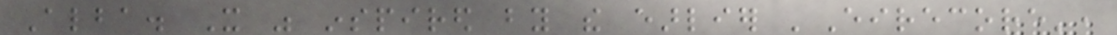Alba. It was inspired by the earlier 'Eirecore',
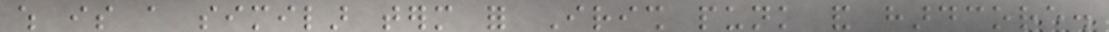which is a similar term for Irish punk and hardcore.
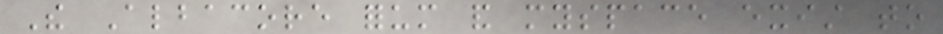The Albacore forum and myspace exist to
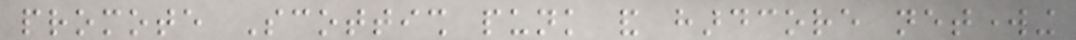promote Scottish punk and hardcore networking
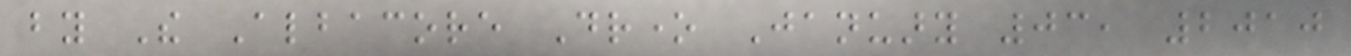by The Albacore Drone January 03, 2010
